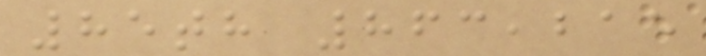85th 863,215
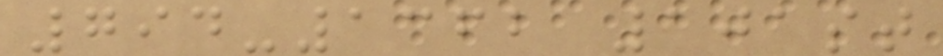794-1362 101st
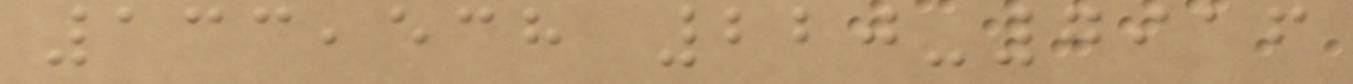133,538 220-7916
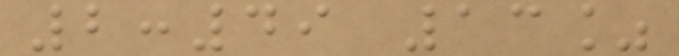2:49 13%
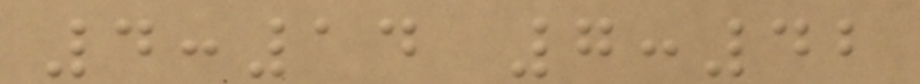4:14 7:42
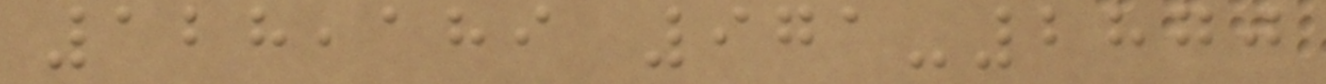128,189 971-2870
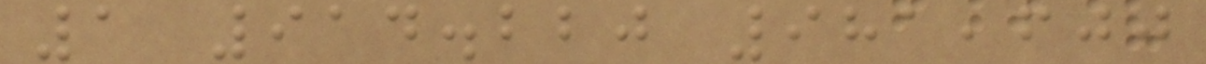1 914.220 981,600
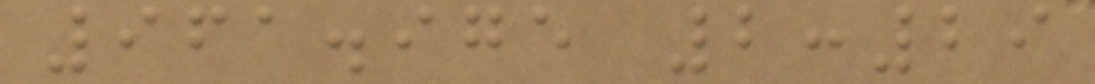961.975 2:29
